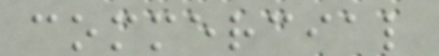commercial
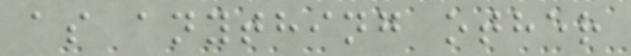as anything other
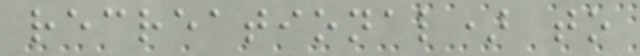recreational) to
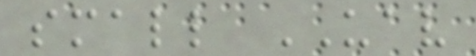small UAV
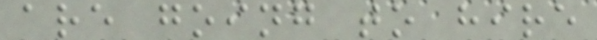are going to hire
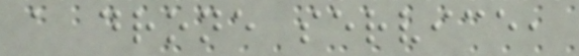a drone service,
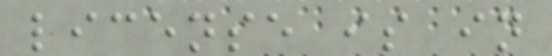license is in
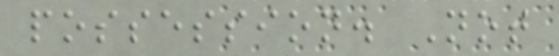possession. Not
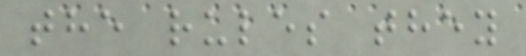the rules they
